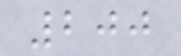200
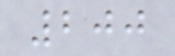200
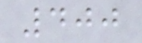400
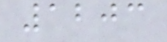1203
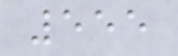555
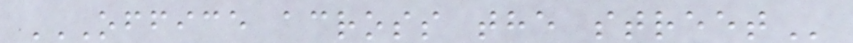OFFICE ACROSS THE STREET
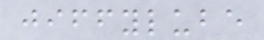jiffylube
